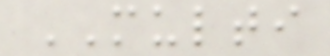MULTI
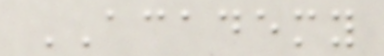ACADEMY
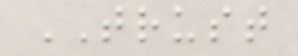TRUST
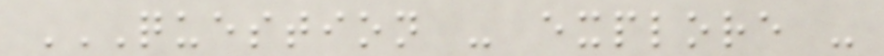QUESTION - EXPLORE -
